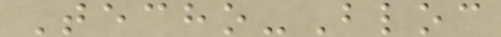Techo-Bloc
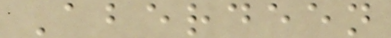Aberdeen
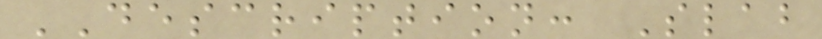DESCRIPTION: Slab
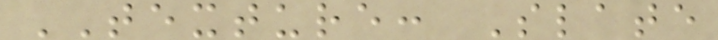TEXTURE: Slate
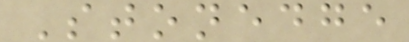Stonedge
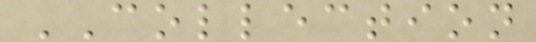COLLECTION
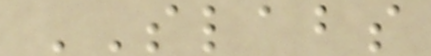SLABS
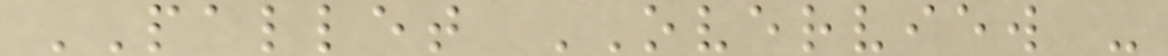PALLET OVERVIEW -
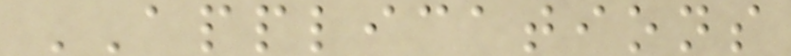APPLICATIONS
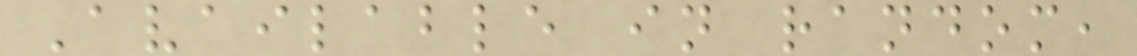Available in random,
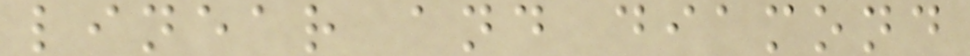linear and diamond
